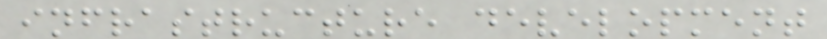infrastructure development
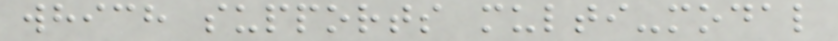which supports multi-modal
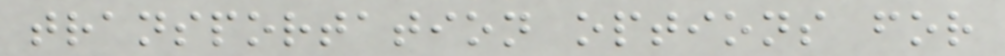transportation options for
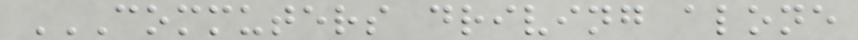COMMUTERS DRIVING ALONE
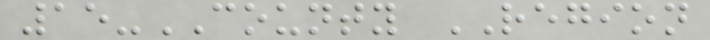15-COUNTY REGION
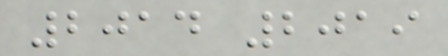2014 2019
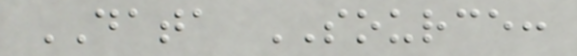DATA SOURCE:
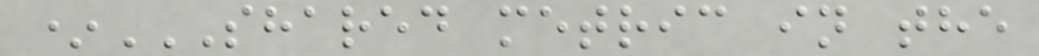*SHARED METRIC IN THE
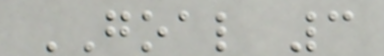GOAL 3
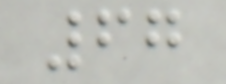67
